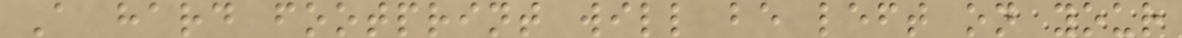A hard footprint will be left on your
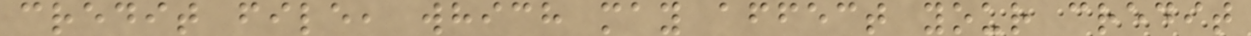credit file, which may affect your credit
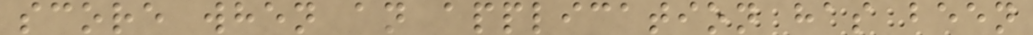score when an application has been
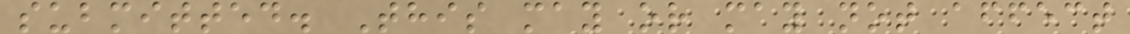submitted. This may or may not affect
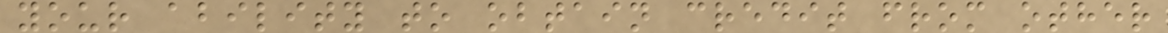your ability to obtain credit from other
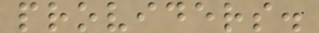providers.
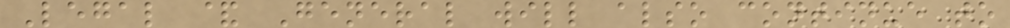Legal & General will also continue to
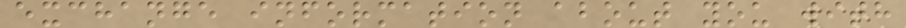exchange information about you with
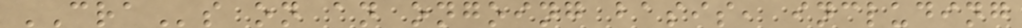CRAs on an ongoing basis, including
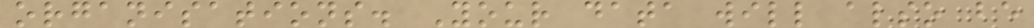organisations. Your data will also be
